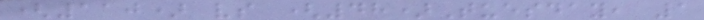(110) vs (48)Tuesday, 1
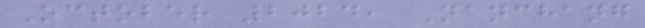October 2024, Nanchang
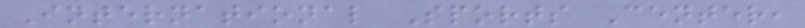International Sports Center,
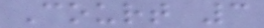Court 3
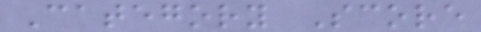Category Score
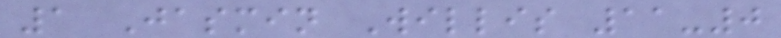1 Jasmin Willis 11-0
